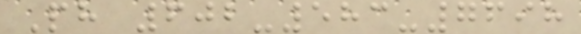Ph 602-583-7698
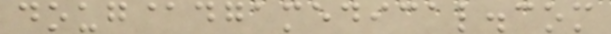doug@dgamedical.com
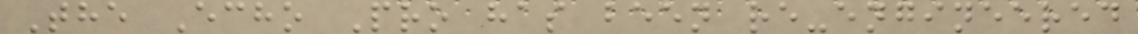The Echo Pro has been re-engineered
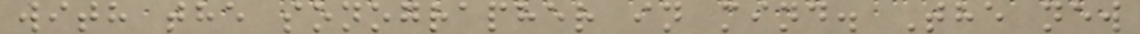with the sonographer in mind. The new
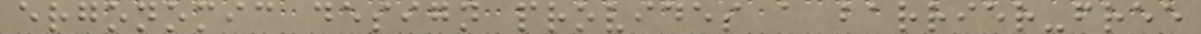ergonomic design provides a barrier-free
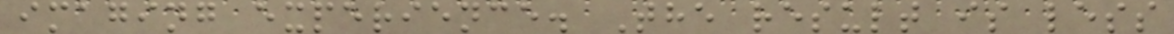imaging experience. The result is less
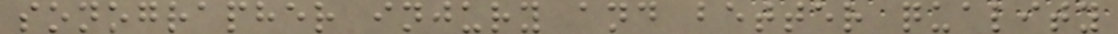sonographer injury and better quality
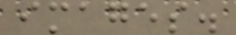images.
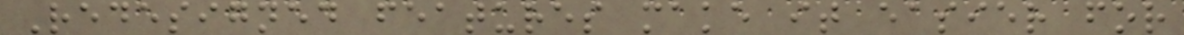Redesigned features make it easier for
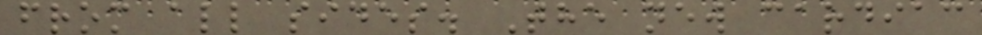from all sides. The new cardiac
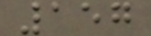157
